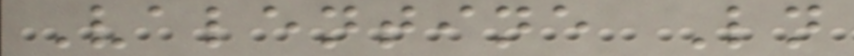Valentine Ln
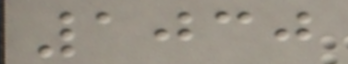1030
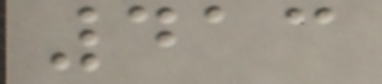413
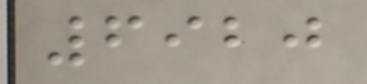6920
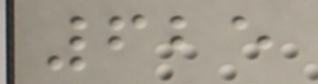625
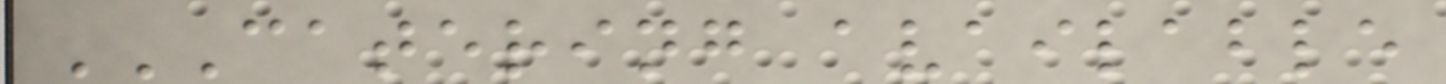CATERING AVAILABLE
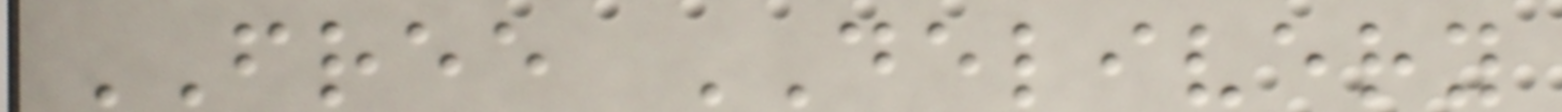FREE DELIVERY
